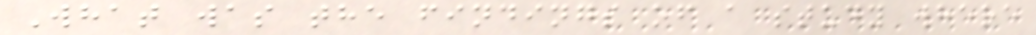What was the findings of a study where
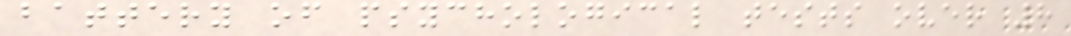battery of psychological tests over 8
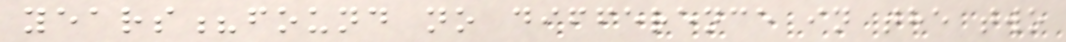years?found no difference in the two
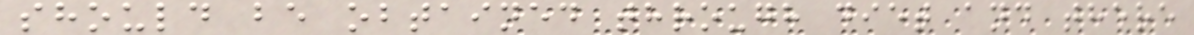should be obtained through diet and there
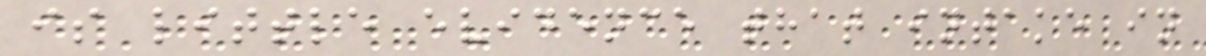is little evidence that intake in
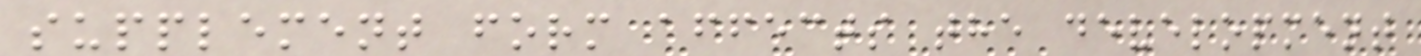supplement form affects the development
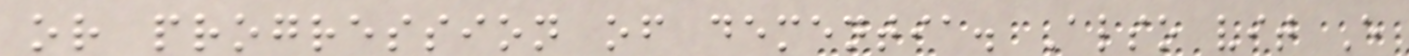or progression of dementia. Also vit E
